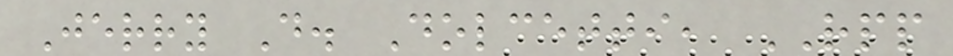Jerry D. Dolcetti, RPP
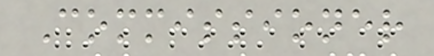Commissioner
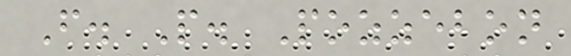F. P. Pozzebon
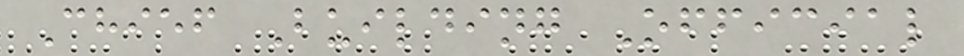Chief Building Official
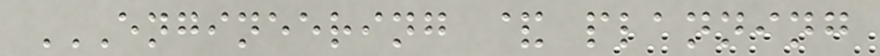ENGINEERING & PLANNING
